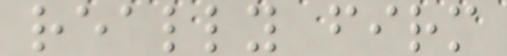really firm
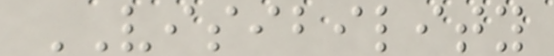VISIBILITY
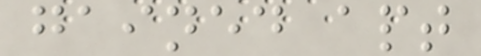gained apt
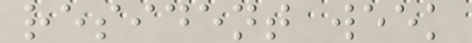resident week
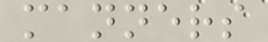manners
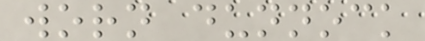worn dunnock
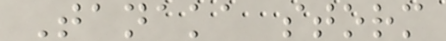Tanaka storm
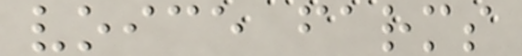voice farms
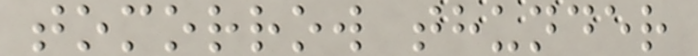tomorrow thunder
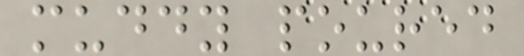muddy poured
